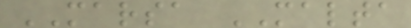MARSA MALTA
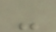-
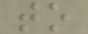to
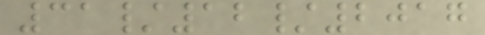31/12/2017
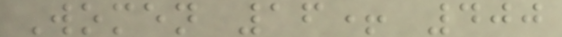Women 16+ 400
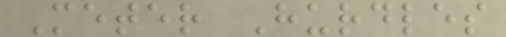Meter Hurdles
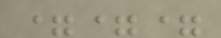===
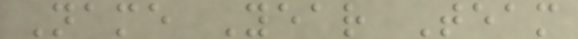Name Year Team
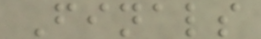Finals
